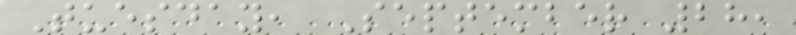Tuesday, September 28,
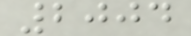2004
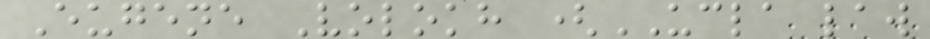Eugene Volokh (UCLA law
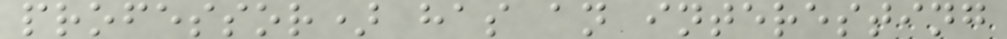professor) has an interesting
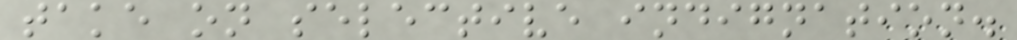take on selective indignation.
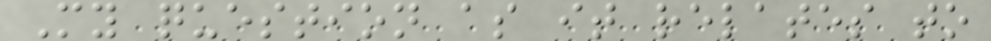My question as it relates to
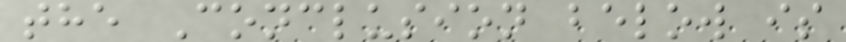the Conclusion below is
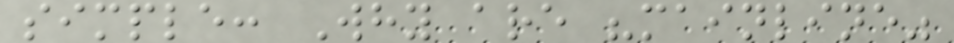simple: Why are "mainline"
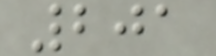201
